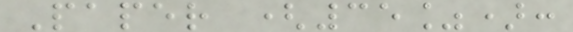Paper (35%):
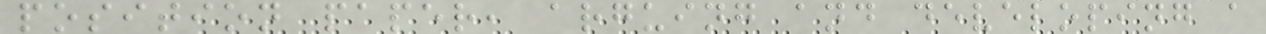position paper, arguing and developing a
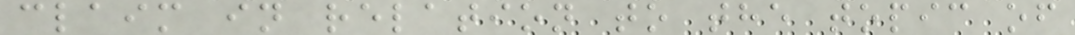claim in relation to the topic of
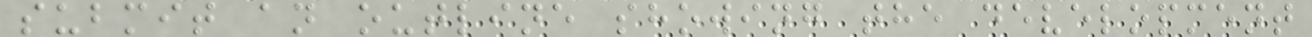submit an outline showing the development
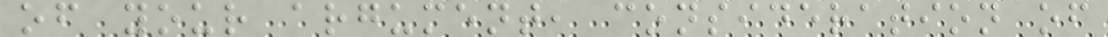of your argument, consideration of
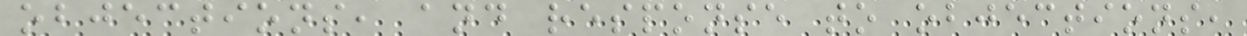objections, and response to objections,
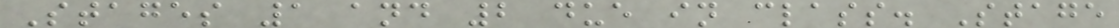Stages 1 and 2 due in class. Stage
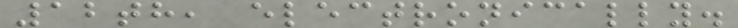12th, electronically.
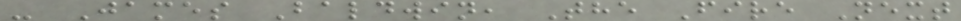- James Baldwin, The Fire Next
